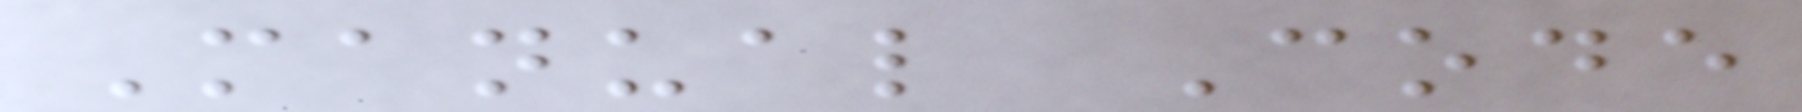Manual Code
